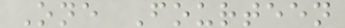One Fourteen
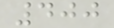400
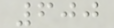600
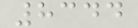8344
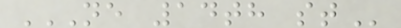NE 14TH ST
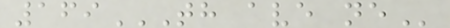169TH AVE NE
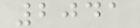2041
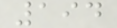194
